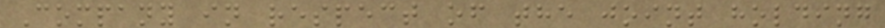Company in respect of the joint holding
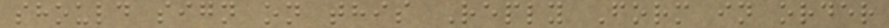should sign on this Reply Form in order
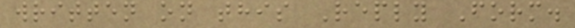written on this Reply Form.
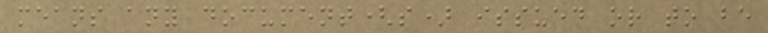means any document(s) issued or to be
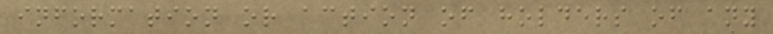information or action of holders of any
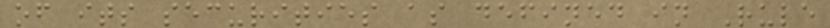of its securities as defined in Rule
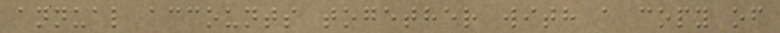annual accounts together with a copy of
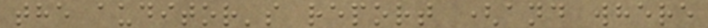the auditor's report (and where
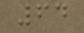64
